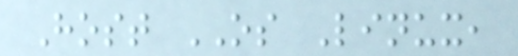Host OS Linux,
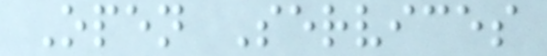Open Services
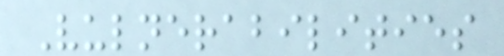Vulnerabilities
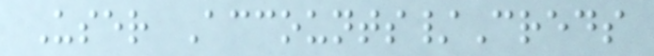User Accounts/Creds
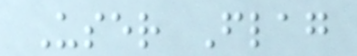User Flag
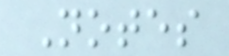Notes
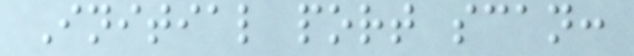Initial port scan:
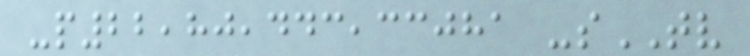-p22,80,443,33081 -sTV
